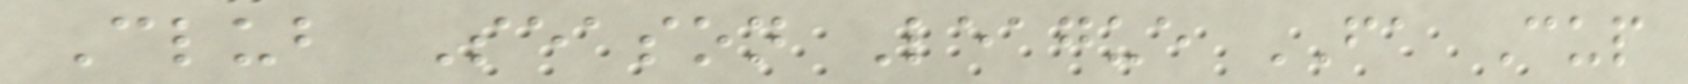Club Season League FA Cup
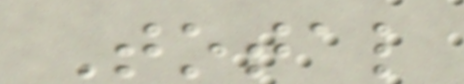Total
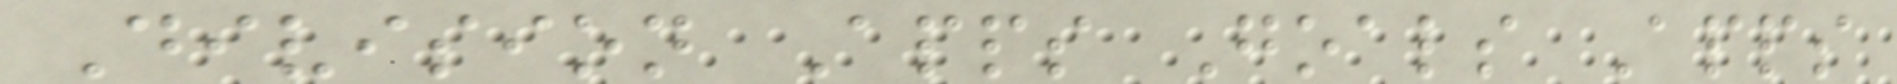Division Apps Goals Apps
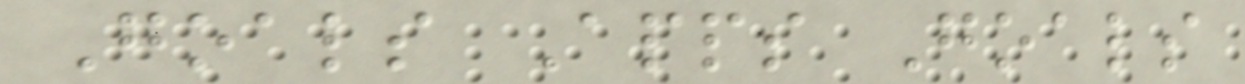Goals Apps Goals
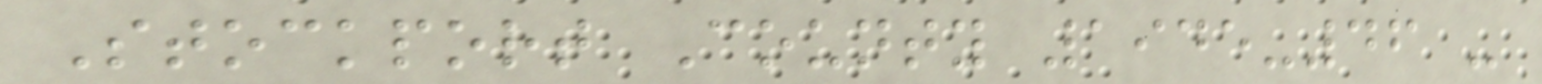Stockport County 1945-46 -
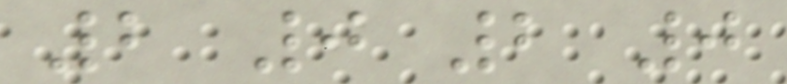2 0 2 0
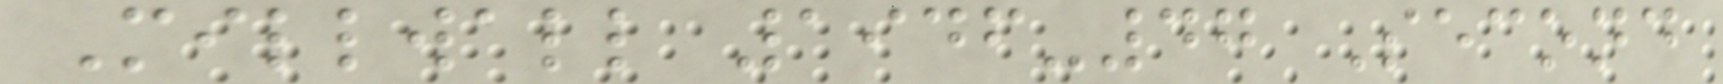Millwall 1946-47 Second
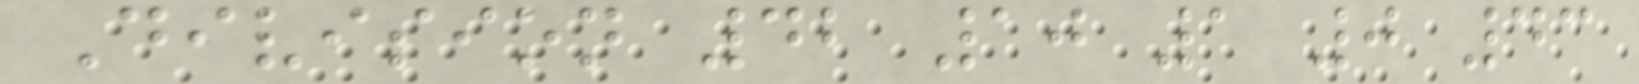Division 42 10 1 0 43
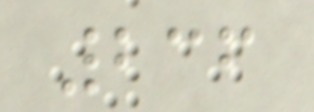236
